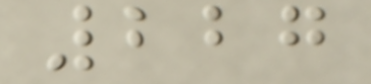227
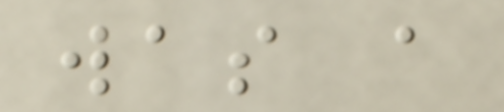was a
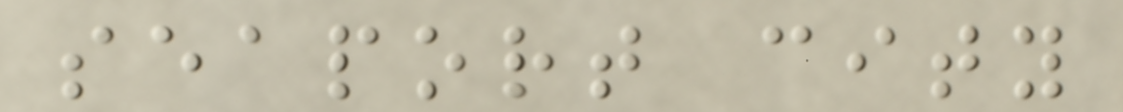seaport city
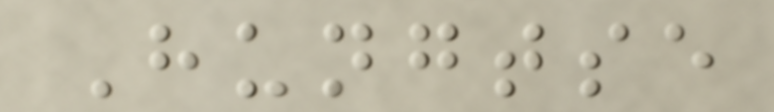Hungtse
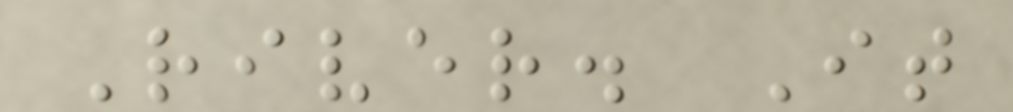River. It
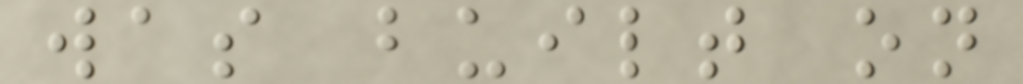was built on
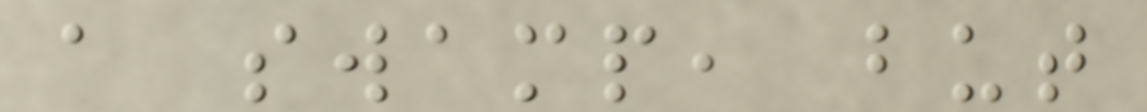a swamp, but
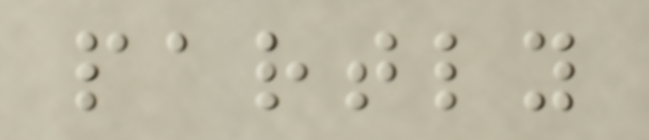partly
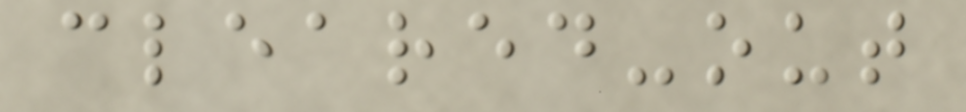cleared-out
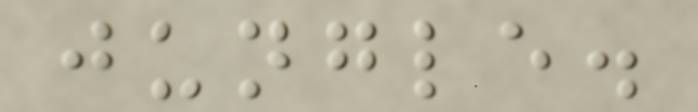jungle.
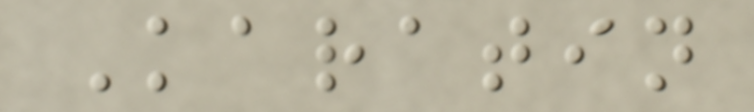Karatin
